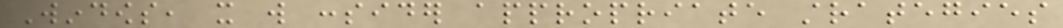Windows, it will consider appropriate strategies
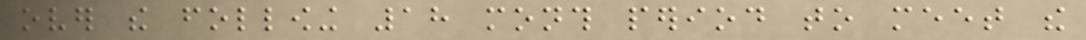over the following 18 month period to meet the
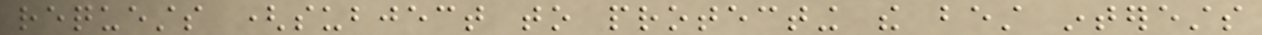requests (subject to protecting the best interests
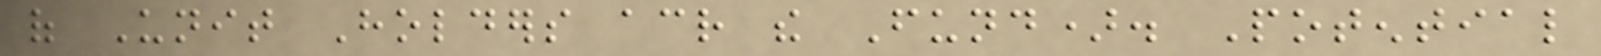of Unit Holders across the Fund). Potential
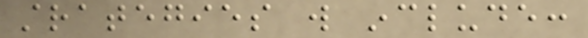strategies will include:
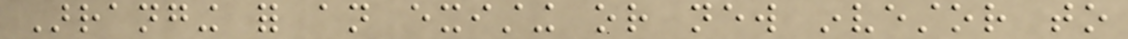Arranging for an existing or new investor to
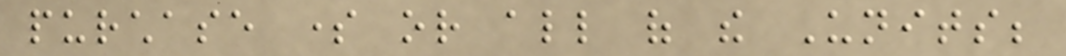purchase some or all of the Units;
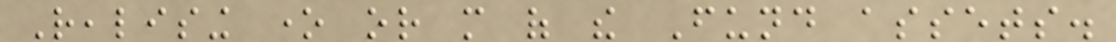Realising one or more of the Fund assets.
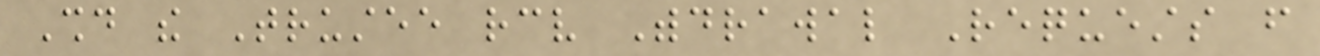Should the Trustee receive Withdrawal Requests from
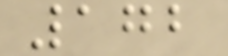172
